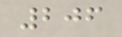206
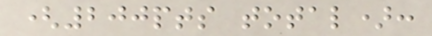(200pts total):
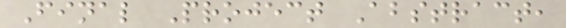Final Project Abstract,
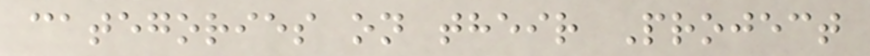categories on their Project
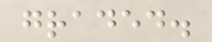graded.
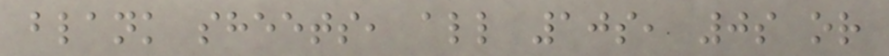blank sheets, all 10s, 0s or
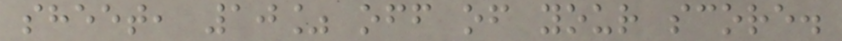sheet, 10% off of your score.
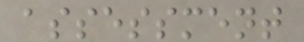assessment
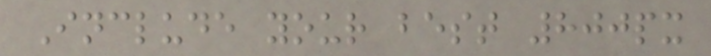Include your best 800px
